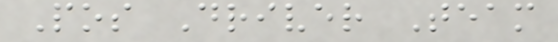Pos Driver Team
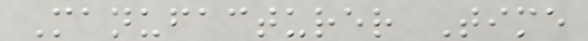Manufacturer Time
